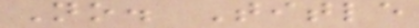No. Title
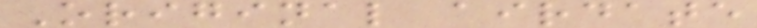Original airdate
